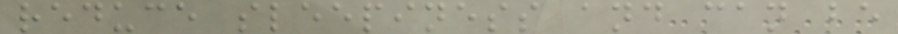reduce sleepiness and can be
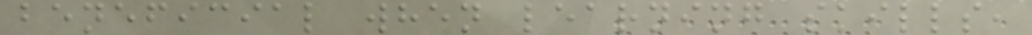beneficial when learning skills,
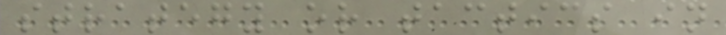strategy or tactics in
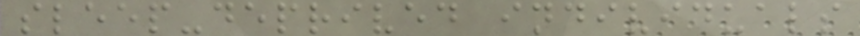sleep-deprived individuals
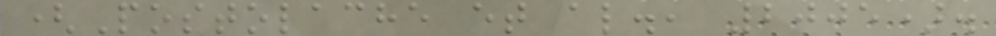(Postolache et al., 2005).
